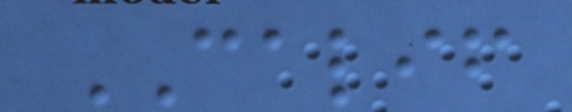CALIF
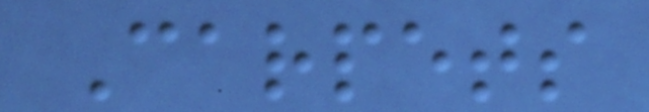Carpets
